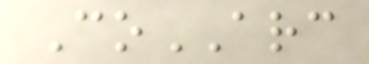CoARC
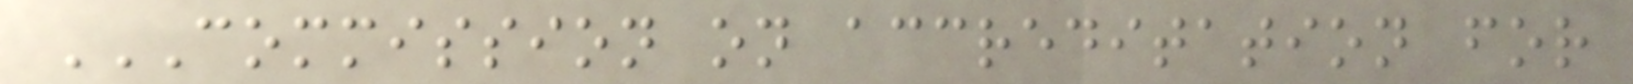COMMISSION ON ACCREDITATION FOR
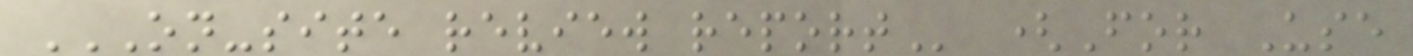ON-SITE REVIEW REPORT (For Use
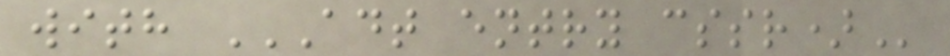with ADT ENTRY CSSR)
